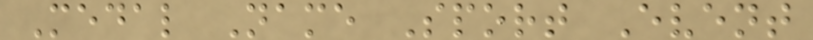Medal Name Sport Event
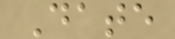Date
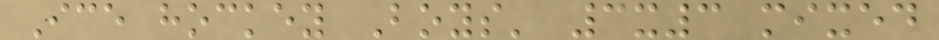Ice hockey Boys' 3x3 mixed
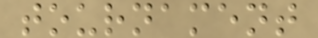tournament
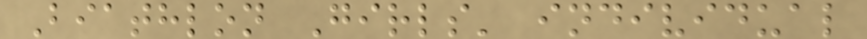Biathlon Girls' individual
